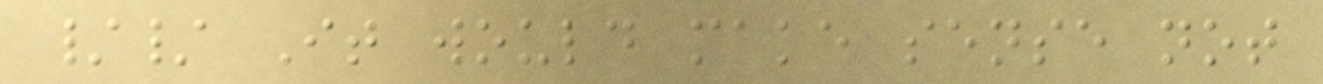// It would make sense not
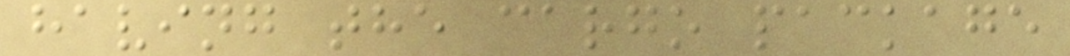having the cargo package
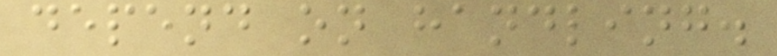depend on handling.
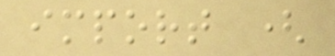import (
